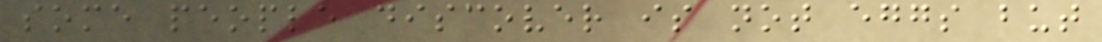some people discover is not eggs but
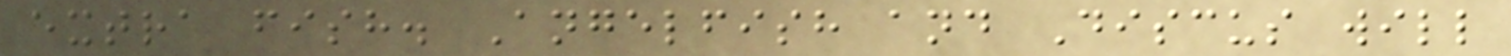extra fish. Angelfish and Discus will
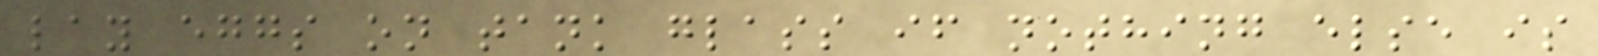lay eggs on tank glass if nothing else is
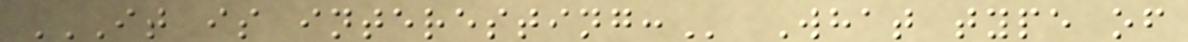IT IS INTERESTING: What type of
